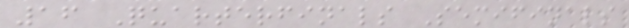16 Quarterfinals Semifinals
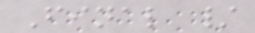Final /
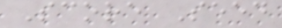Score Seed
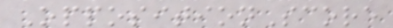OppositionScore
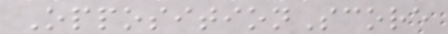OppositionScore
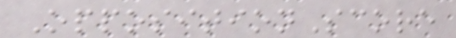OppositionScore
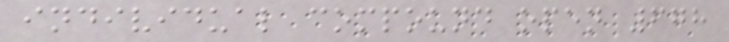individual compound open 678
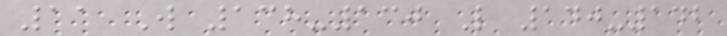11 W 138-130 L 140-142
